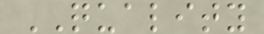QUALITY
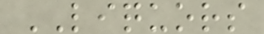LIQUORS
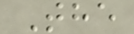The
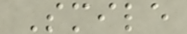Smile
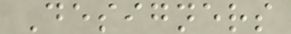Designers
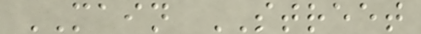MAIN STREET
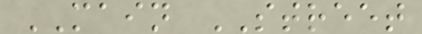MAIN STREET
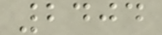2404
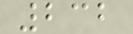232
